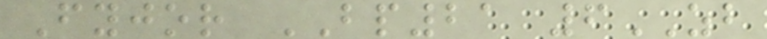Fyjor BP21 6ZB
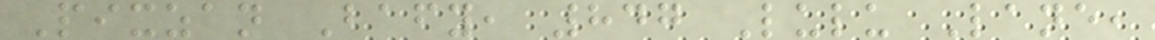Pixzan Bafy, 847 Lulu Lane,
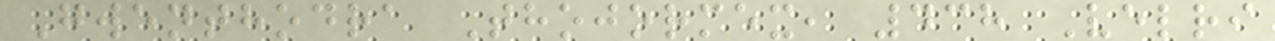Gwenthodra Thojormex, 438 Velri
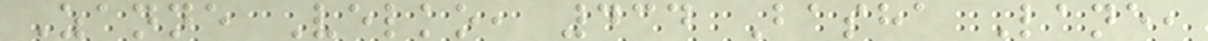Zanne Velko, 434 Basha Lane,
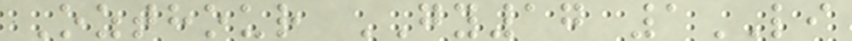Ozthour GY17 1LI
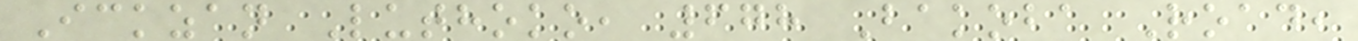Ickzan Luthoko, 678 Bakoba Road,
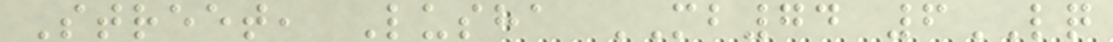Street, Lusha MB74 6LQ
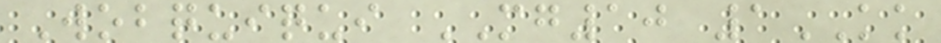Wobquiqui MG10 1KK
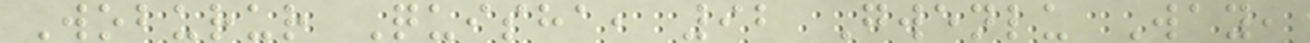Woburur Quisha, 92 Gwenlu Way,
